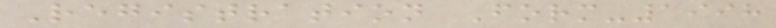Registration Form-1998
